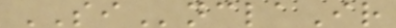SInclaIr
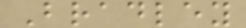Bradley
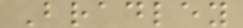Bradley
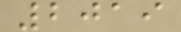2019
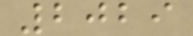2029
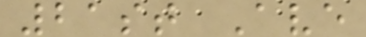21st Ave
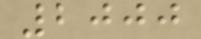2000
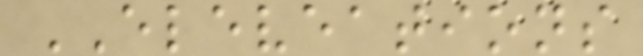ELEVEATIONS
